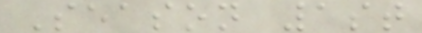Season 1st
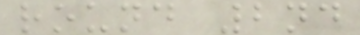round 2nd
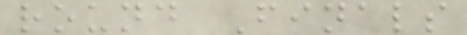round Finals
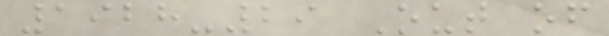1928-29 Out of
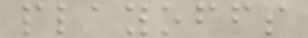playoffs
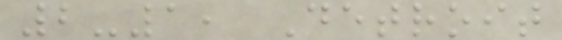2-1, Detroit
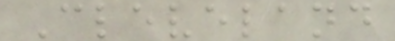Cleveland
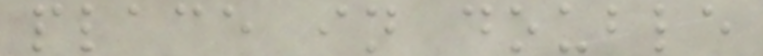place in double
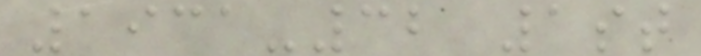1931-32 1st
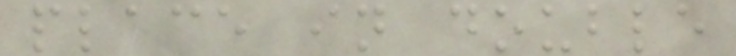place in double
